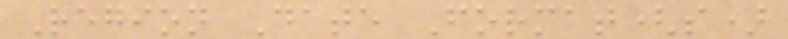Region Date Format(s)
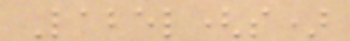Label(s)
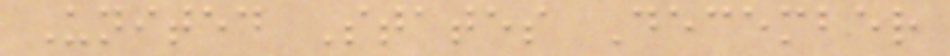United States December
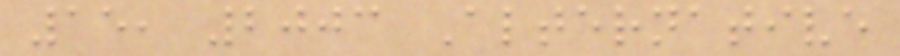15, 2003 Alternative
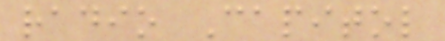radio Capitol
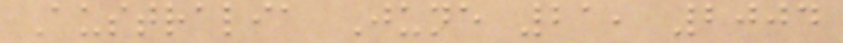Australia June 21, 2004
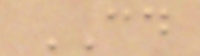CD
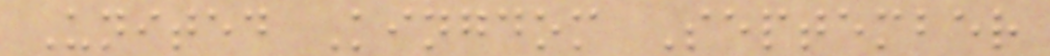United Kingdom September
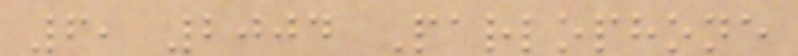6, 2004 Parlophone
